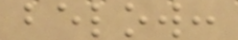below:
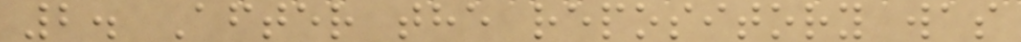2. After the repository was
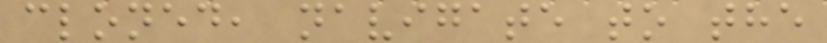cloned, navigate to the
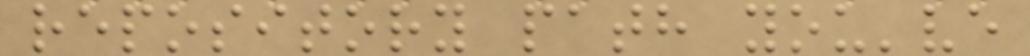repository path you've
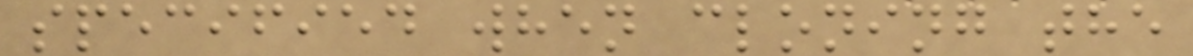specified when cloning the
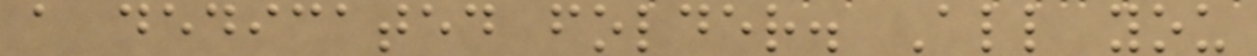a dedicated folder. All you
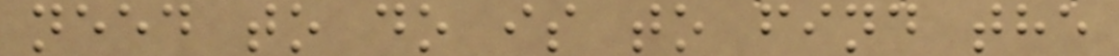need to do is to find the
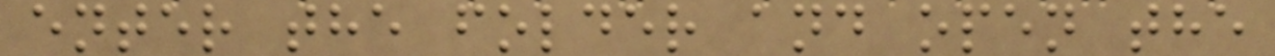enter the folder and open the
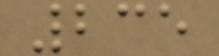235
